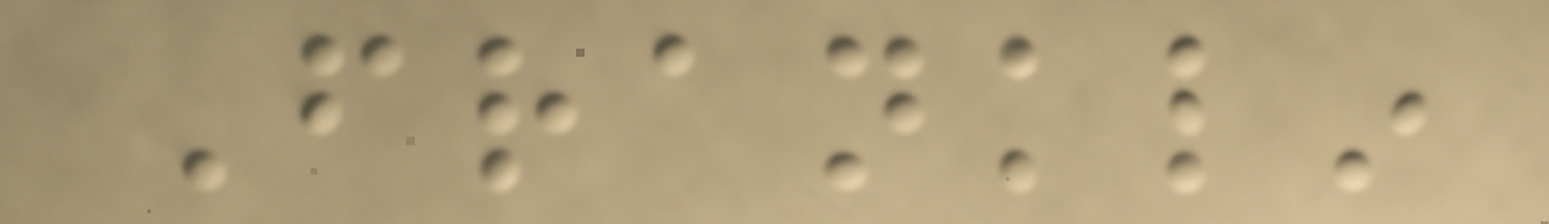Franklin
